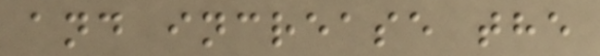and increase the
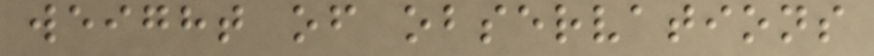weight of observations
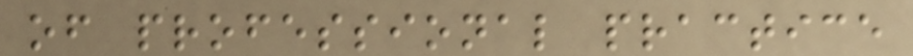of professional practice
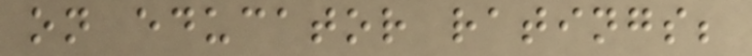on educator ratings;
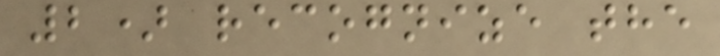2) recognize the
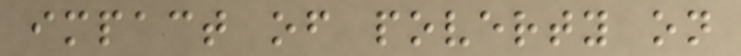impact of poverty on
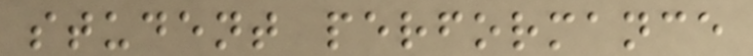student performance
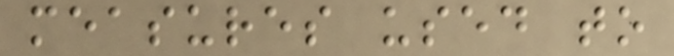measures used to
